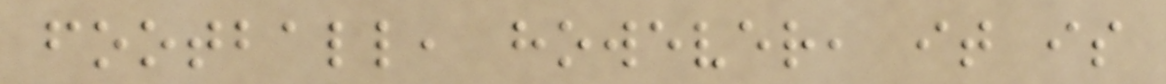football, however, it is
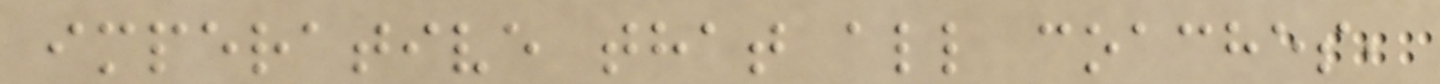imperative that all coaches,
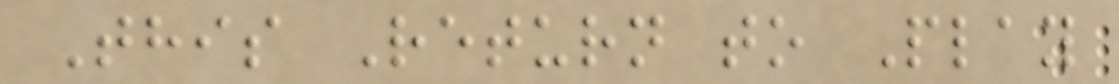This Return to Play
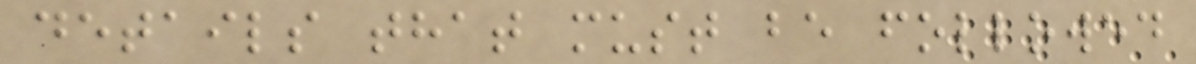details that must be followed
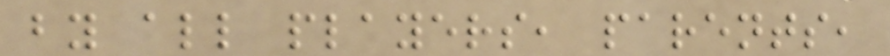by all players, parents,
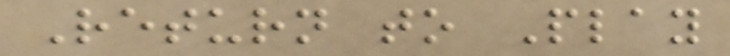Return to Play
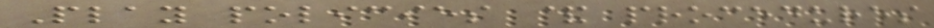Play policies & procedures
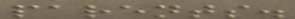parents.
